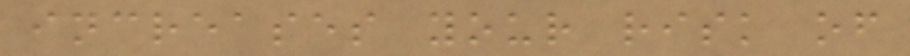increases your risk of
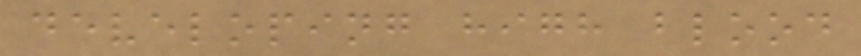developing high blood
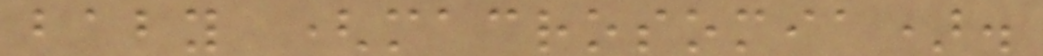baby (macrosomia).
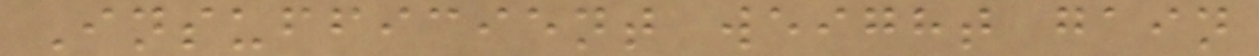Insufficient weight gain
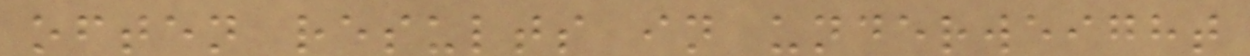often results in underweight
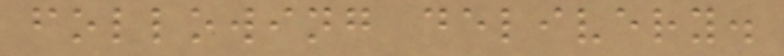following delivery.
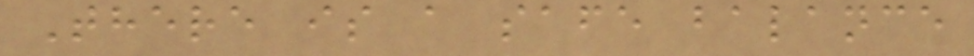There is a safe balance
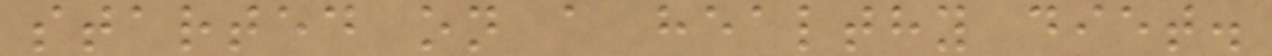started on a healthy diet.
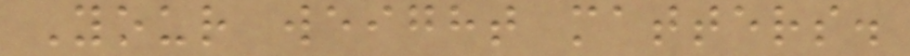Your weight matters.
